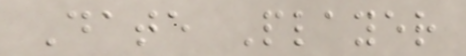Date Player
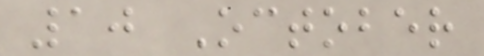10 October
